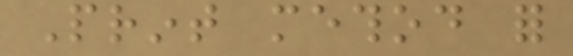Print method for
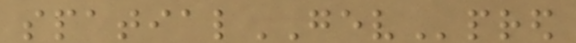spatialGEVpred
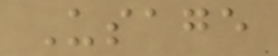Usage
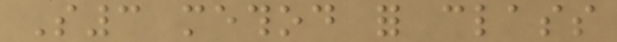S3 method for class
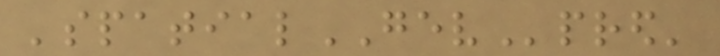'spatialGEVpred'
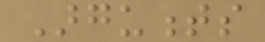Arguments
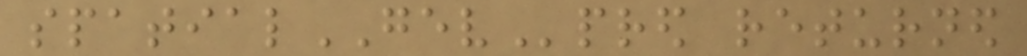spatialGEVpred returned
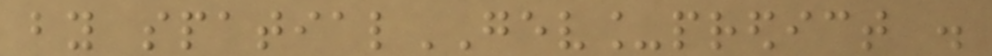by spatialGEV_predict .
